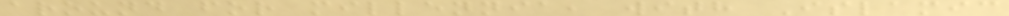around for millennia, with Islamic
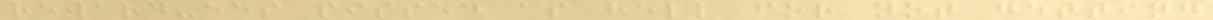reward-ees pissed as hell for not getting
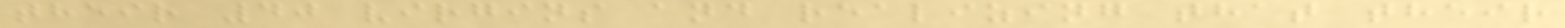their 40 virgins and realizing that their
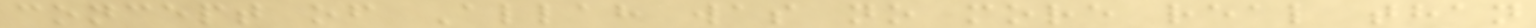concept of Allah was no more real than
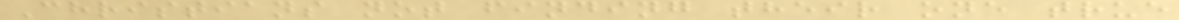Christians not finding their one true
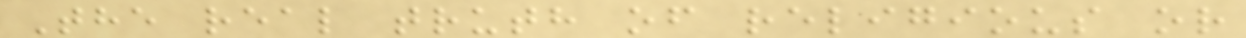The real truth of religious or
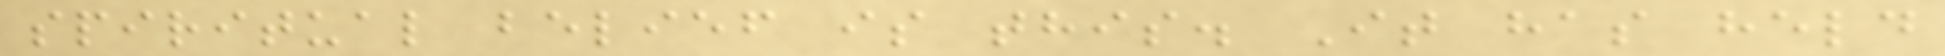spiritual belief is this. It has held
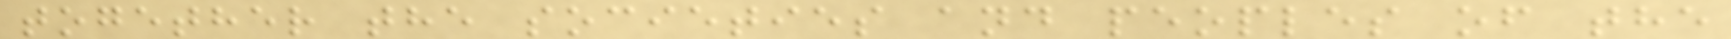together the societies and peoples of the
